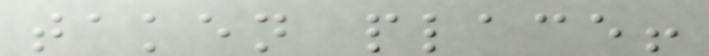taken place!
